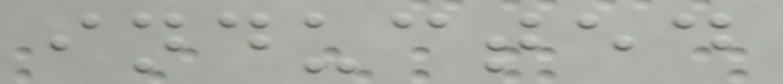inducted
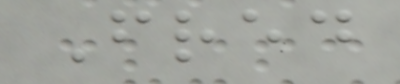Fred
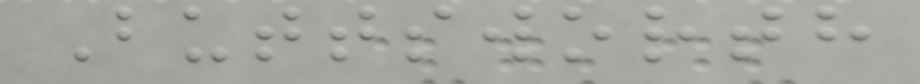Buttsworth
